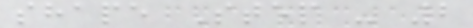shape Step - 2
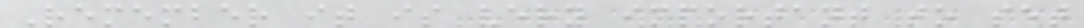Remember it is very important to set
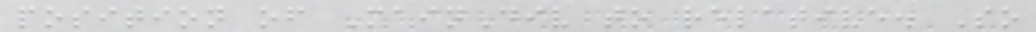position of MainDiv to relative. So
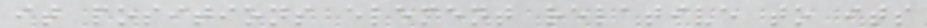it positions element relative to its
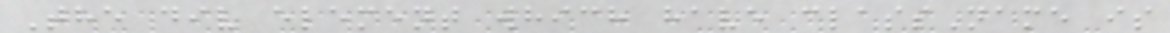The div element which have className is
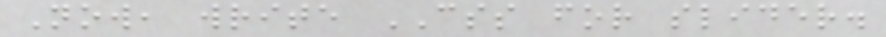Now, write CSS for slider.
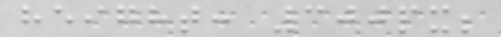height: 300px;
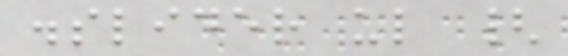.slider ul {
